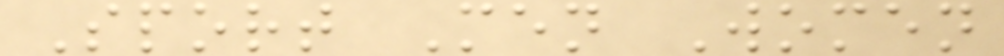Sport Men Women
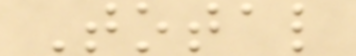Total
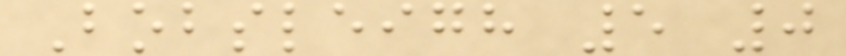Bobsleigh 5 0
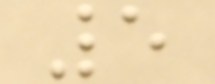5
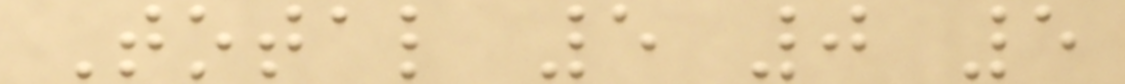Total 5 0 5
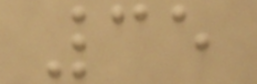35
